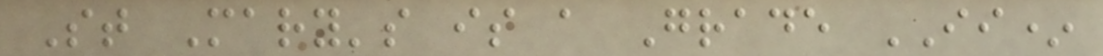St Mary's is a Grade II*
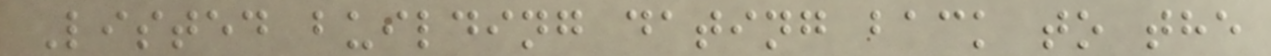Listed building dating back to the
